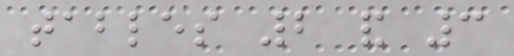tables 2 and 3
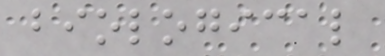biological
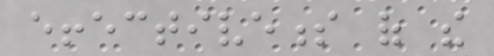effectiveness of the
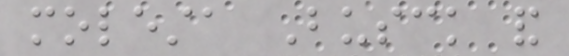molesta Busck and
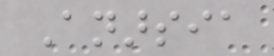Anarsia
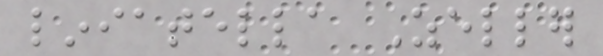liniatella Zeller
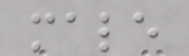male
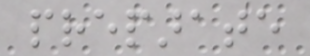preparate
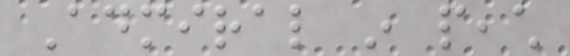Admiral in peach
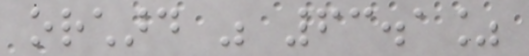orchard was 63.1%
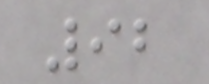92
